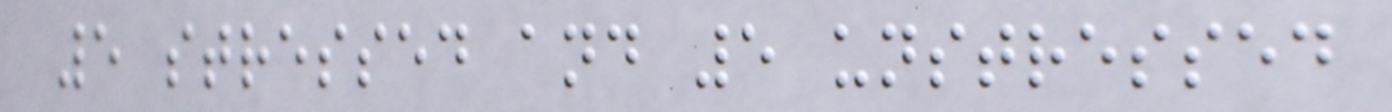5 stressed and 5 unstressed
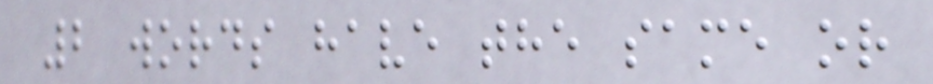2 words have the same or
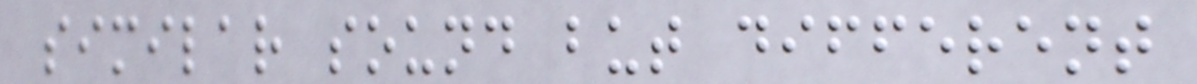similar sound but different
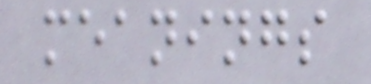meanings
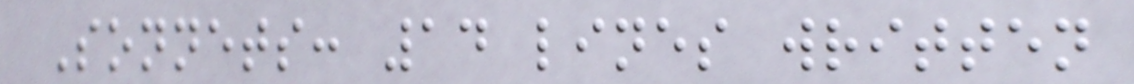Sonnets: 14 lines written
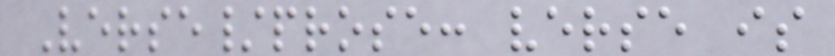Verse/prose: verse is
